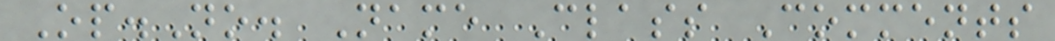Op.No. Name Class Comments
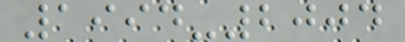1994-2004
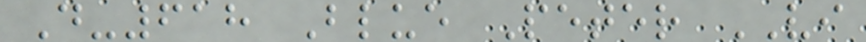D-618 Blue Peter VI
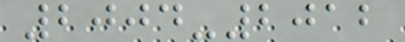2004-2012
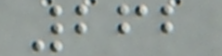262
